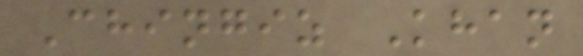Chingiz Khan
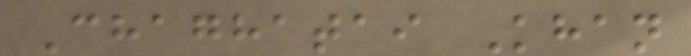Chaghatai Khan
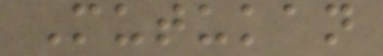Mutukan
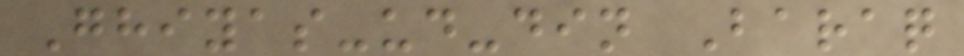Ghiyas-ud-din Baraq
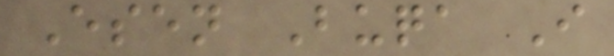Esen Buqa I
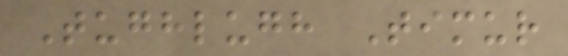Tughlugh Timur
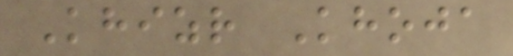Khizr Khoja
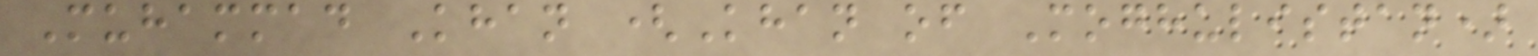Muhammad Khan (Khan of Moghulistan)
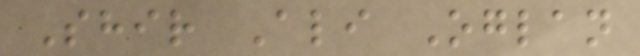Shir Ali Oglan
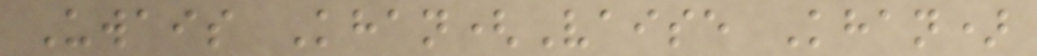Uwais Khan(Vaise Khan)
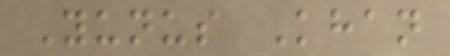Yunus Khan
